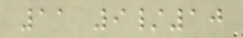11 9/10
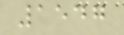1547
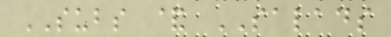SUBS & SALADS
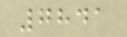7841
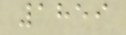1859
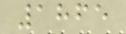1865
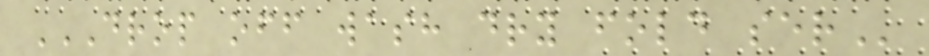DROP OFF WASH DRY FOLD SER
